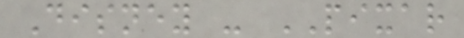Disney - PIXAR
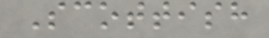Scottish
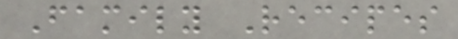Family Recipes
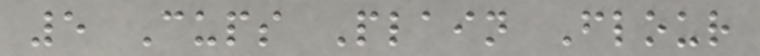5 Cups Plain Flour
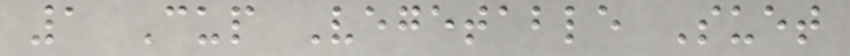1 Cup Vegetable Suet
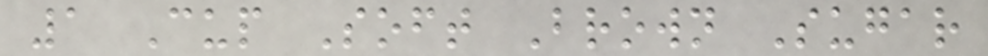1 Cup Soft Brown Sugar
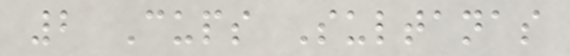2 Cups Sultanas
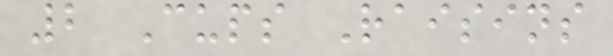2 Cups Raisins
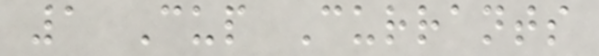1 Cup Currants
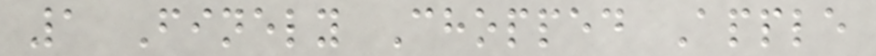1 Finely Chopped Apple
